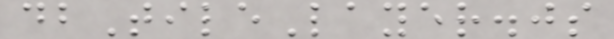dbTileLayer.js
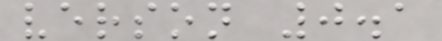verson 0.1
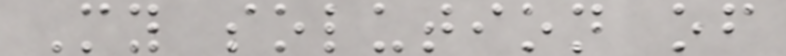My solution of
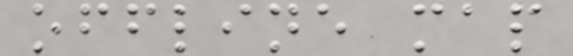offline map
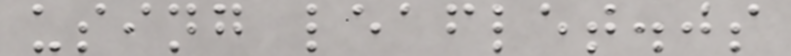using leaflet.js
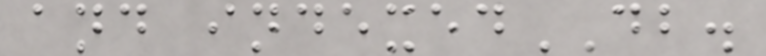and indexedDB.
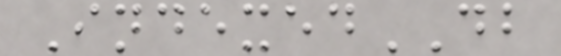IndexedDB
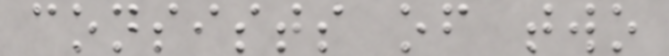consists of two
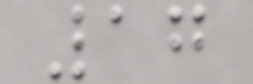17
